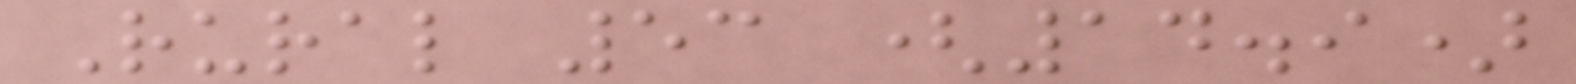Rural 53 (14.9)
